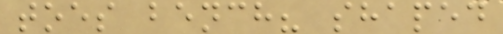toes bench? shaped
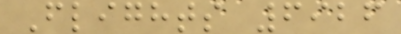Flights 6926
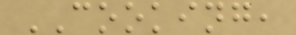COOKING,
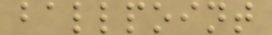ballpoint
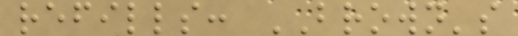refills: BROWN's
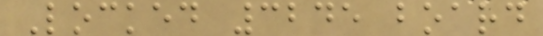Locked 3245 board
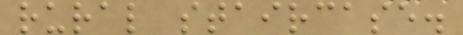rural staircase.
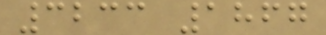3233 1867
